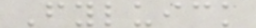Fyluick
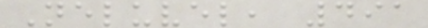Neluvel, 491
